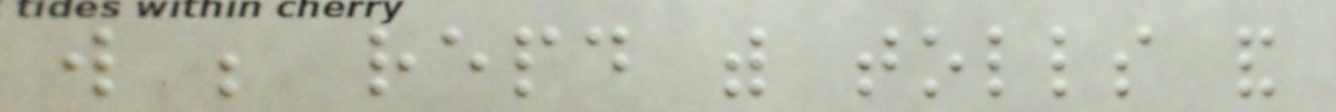will be repaid with tolls and
